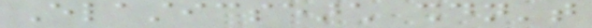Elasticsearch shouldn't
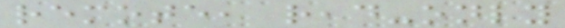remote, read-only
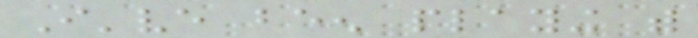I've been playing with
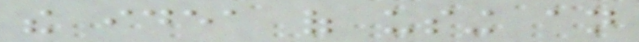the idea of using an
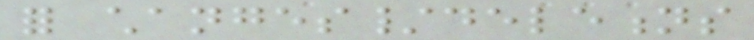for changes/deletions
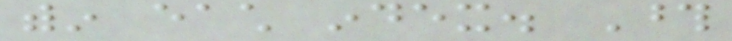within each index. Those
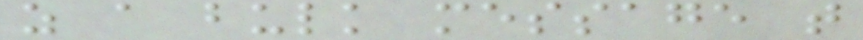as a bulk message that
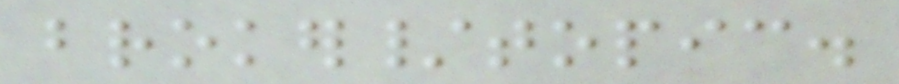broker/topic.
